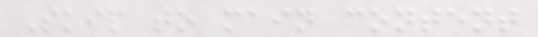Skip to main content
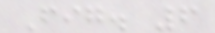Fig. 6
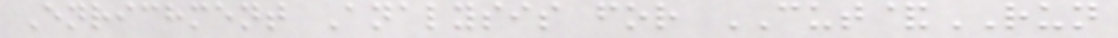Enrichment Analysis for CUT&RUN
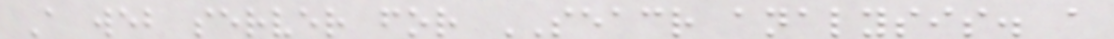A web server for SEACR analysis. a
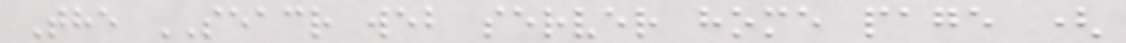The SEACR web server home page (
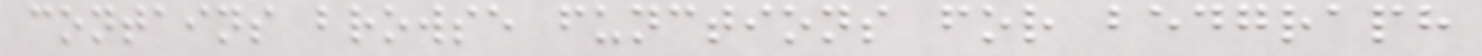contains browse functions for bedgraph
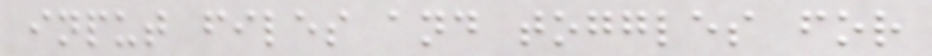input files and toggles for
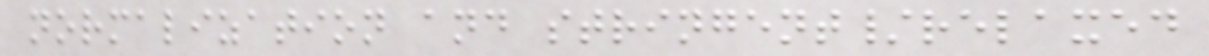normalization and stringent/relaxed
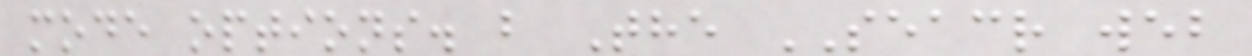mode options. b The SEACR web
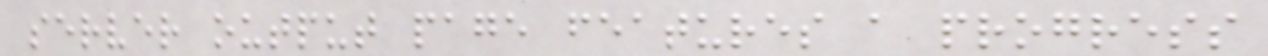server output page features a progress
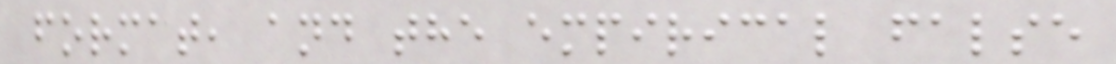format, and the empirical false
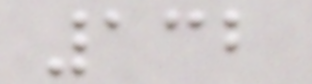132
